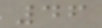46
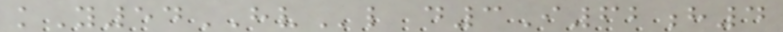kY54HVl d3I62h4
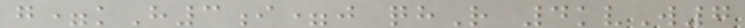g=kH3i=j qhR 4kvW7
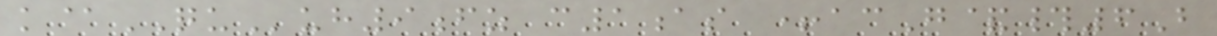k@QUuh9fz c1as +acG&#6B
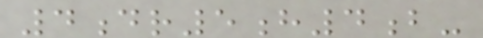4dr5h4b-
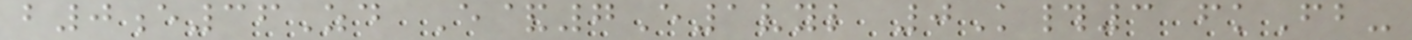b0e36Zd E&7E1vyl 0K#3 fkFb-
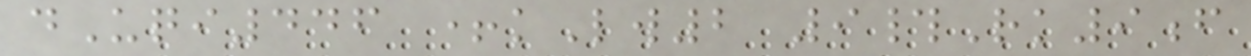dUqi446 +kLw2 9#Rk9f
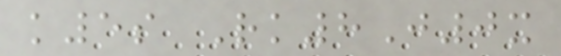k5s Rk8J0x
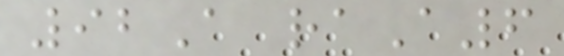92A raA6
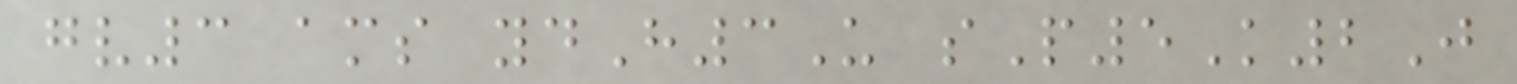gv3 ams ydH3U sP5K2J
